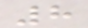8
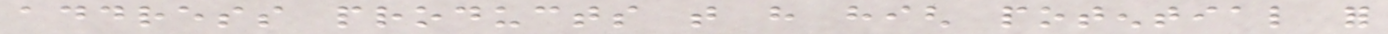address products that have high potential for
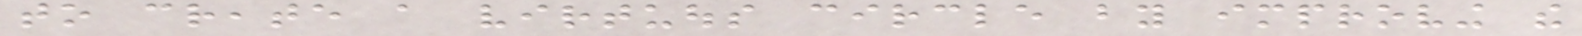to create a virtuous circle by improving the
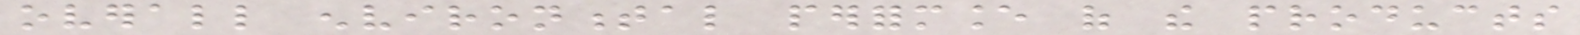overall environmental performance of the products
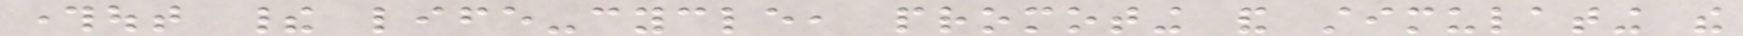throughout their life-cycle, promoting and stimulating the
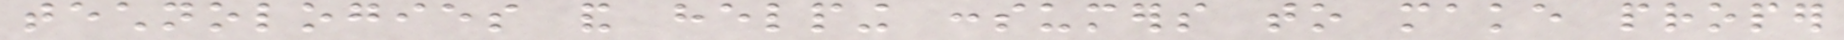technologies and helping consumers to make proper
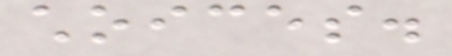choices.
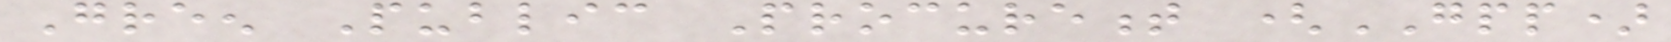Green Public Procurement (GPP)
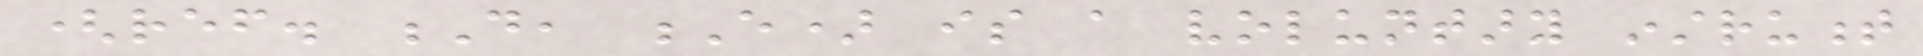(ref. D, E) is a voluntary instrument
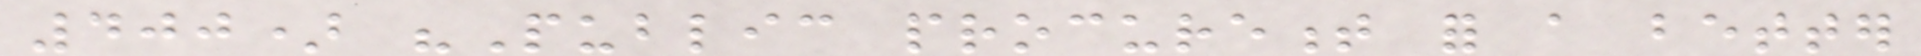400) "Public procurement for a better
